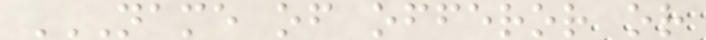NAME OF OFFEROR OR
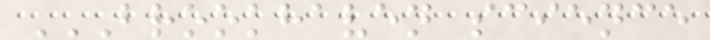BROOKHAVEN SCIENCE
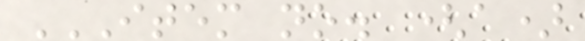ITEM NO. (A)
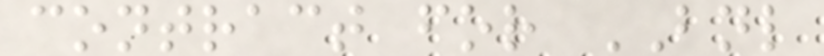contract for BNL
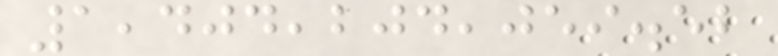1,404,204,059.52
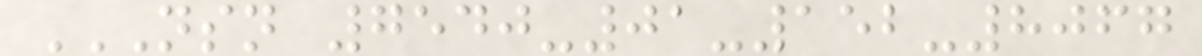NSN 7540-01-152-8067
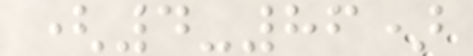(4-86)
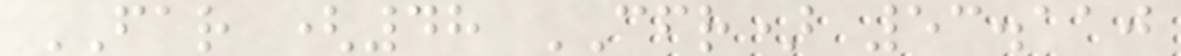FAR (48 CFR) 53.110
